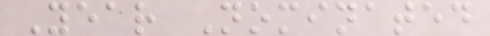Year Nominated
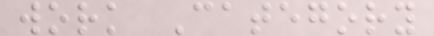work Category
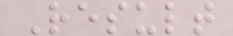Result
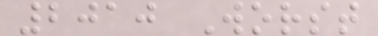2010 Worst
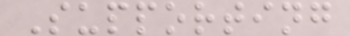Supporting
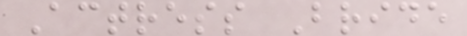Actress Bride
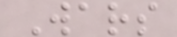Wars
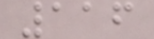116
